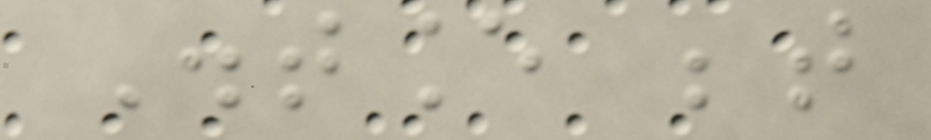Distance between
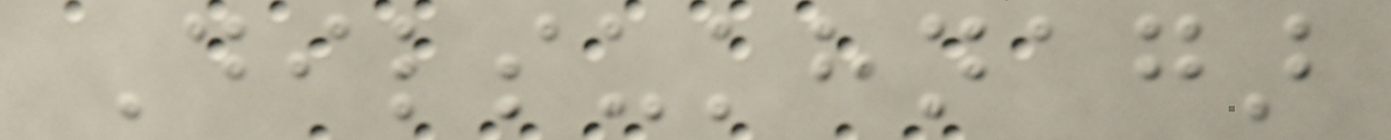Dilsukhnagar
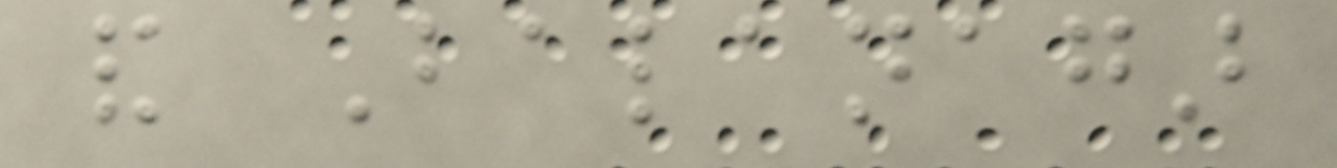and Balanagar
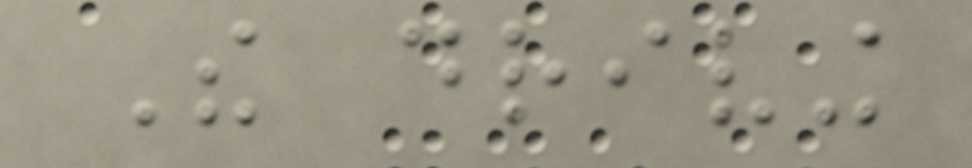The driving
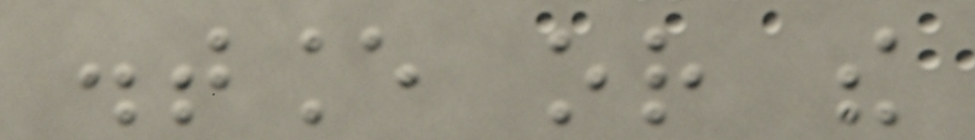distance or the
